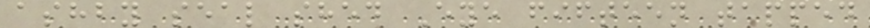ashby seal shed Eye fifteen tapped
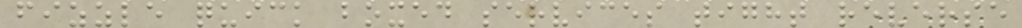fizzle quick boxed services tight reverse
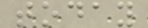today
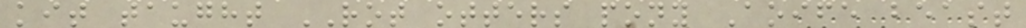kit taught ROT otters pony Aoife beast
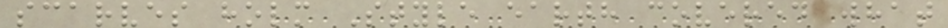scarves holm Style earth covered what
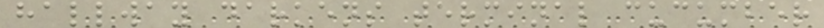hallway darkens terminal cucumber
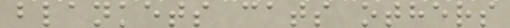blankets cats others
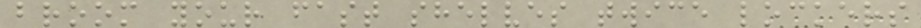broom your fast shelves twice lockers
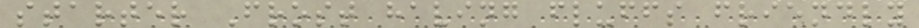starter Frost having fluffs friendly
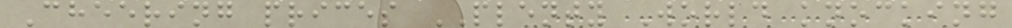Cheering prices PLENTY World knocking
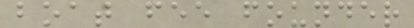boat fee founder
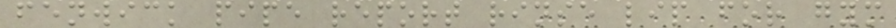fenwick pipe report rinse lip for gym
